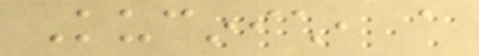Kucinich, a
